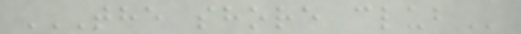THE SHORE CLUB
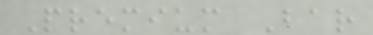Premium Bar
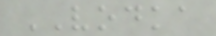VODKA
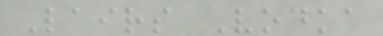Lairs Vodka
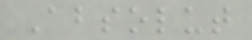Absolut
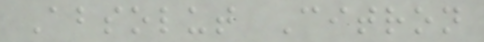Absolut Citron
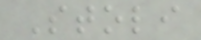Stoli
